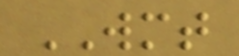WMT
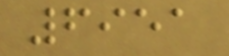6951
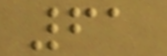61
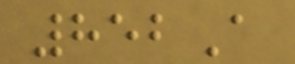852A
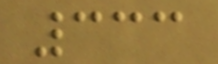333
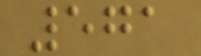571
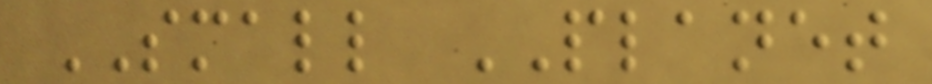SMALL PLANET
